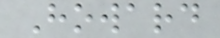Howard
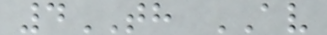4TH AV
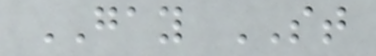GAY ST
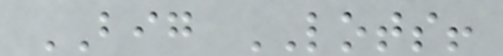BIG LOTS!
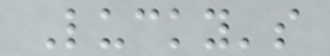Lucky's
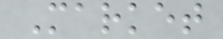Market
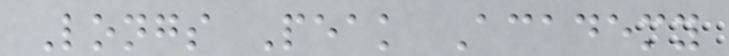Longs Peak Academy
